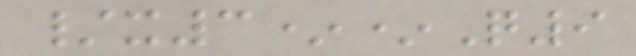/x3**Q9
